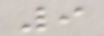9
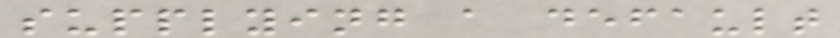supplying a default
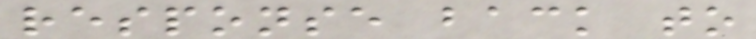response back to
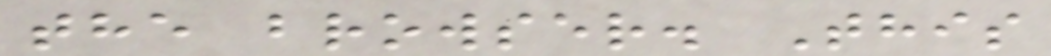the browser. This
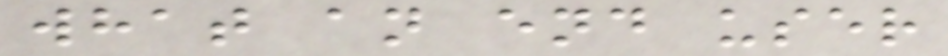what an end user
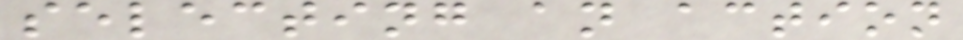selecting an action
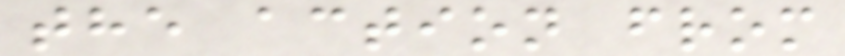the action from
